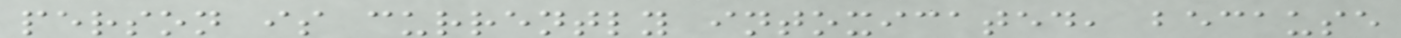person is currently intoxicated, because
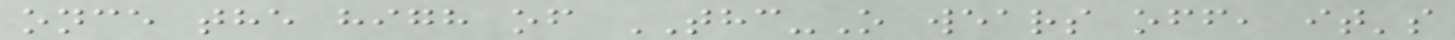once the high of THC-O wears off, it's
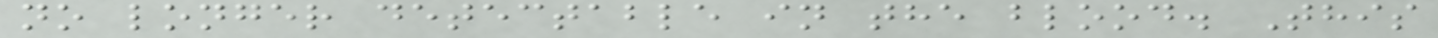no longer detectable in the blood. This
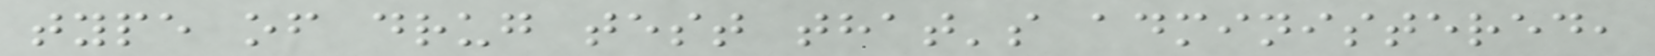type of drug test that's administered,
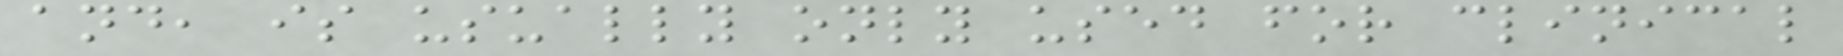and, is usually only used for clinical
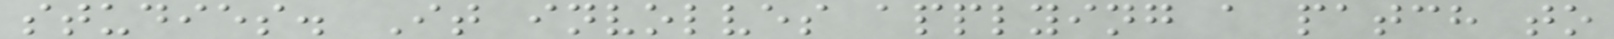studies. It involves applying a patch to
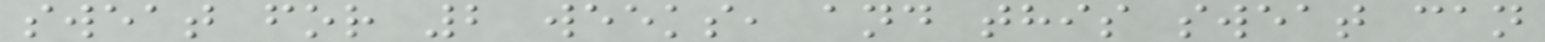sweat for 2 weeks, and this sweat can
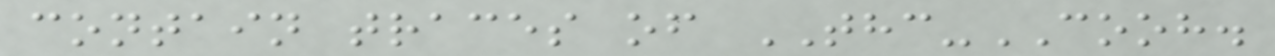contain traces of THC-COOH.
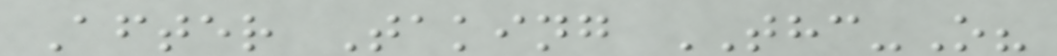After Taking THC-O?
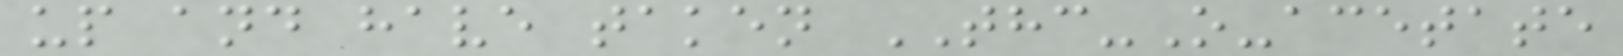up and have taken THC-O-acetate
